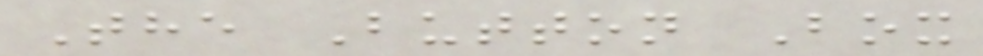The Button Box
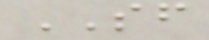SF
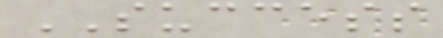SUCCESS
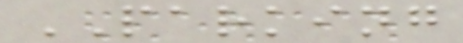PARKING
